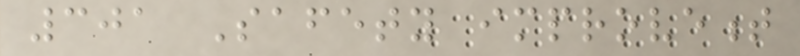301 Safety improvement
